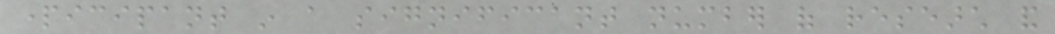participant in a significant number of research and
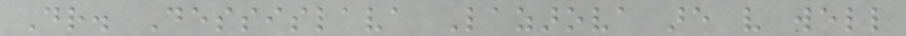Dr. Dessislava Lazarova are very well
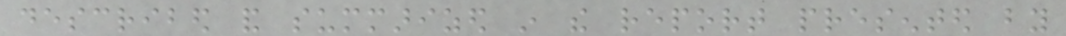described and summarized in the report presented by
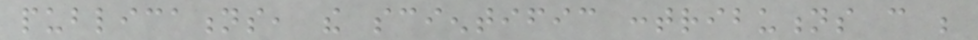publications, the scientific contributions can be
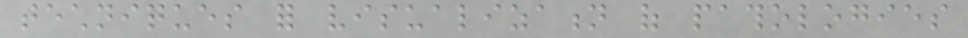techniques for visualization of pathologies
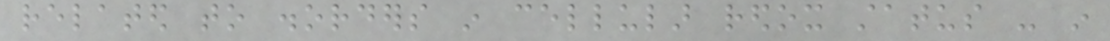related to disorders in cellular redox status - in
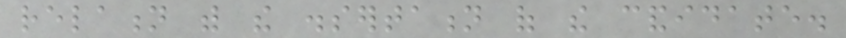relation with the dissertation of the candidate.
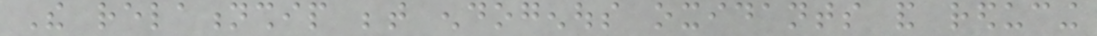The relationship between endogenous oxidants and reducing
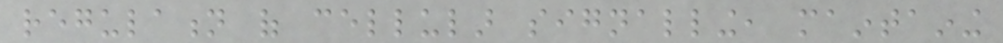regulation of cellular signalling, maintaining
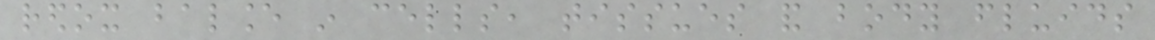redox balance in cells, tissues and body fluids
